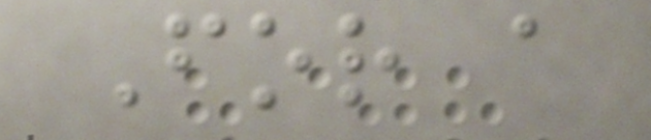For a
